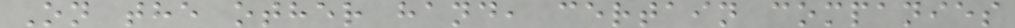On the other hand, certain companies
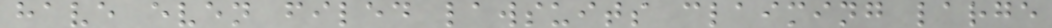have even filed lawsuits claiming large
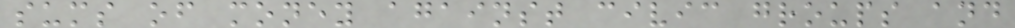sums of money against civic groups and
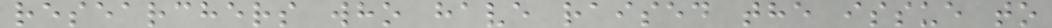researchers who have raised the issue to
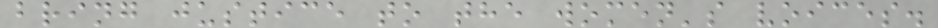bring justice to the women's voices.
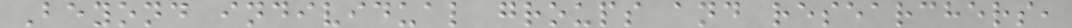Beyond individual groups and researchers,
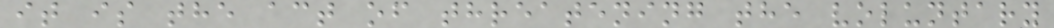it is the act of threatening the voluntary
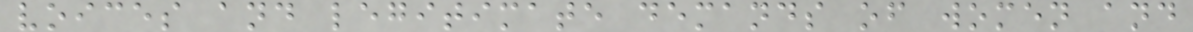voices and legitimate demands of women and
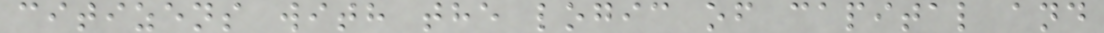citizens with the logic of capital and
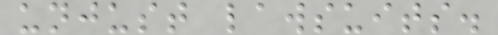unjust lawsuits.
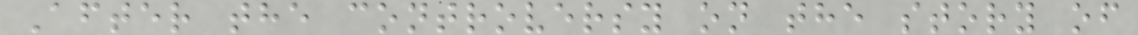After the controversy on the story of
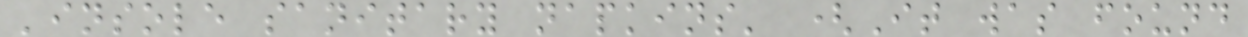'insole sanitary napkins' (It was found
